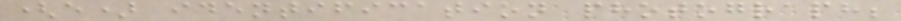(e) identification photograph;
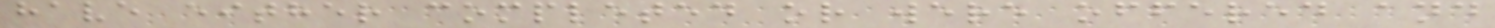have either completed or were offered and
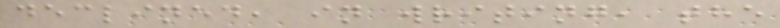declined, in writing, the
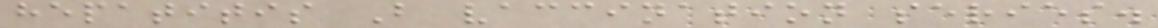hepatitis B vaccination series.
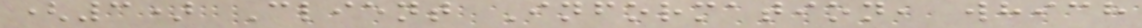(3) Client Information, which
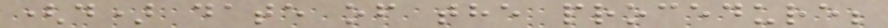(d) date of the procedure;
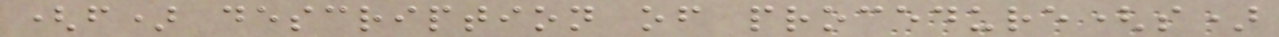(f) description of procedure(s)
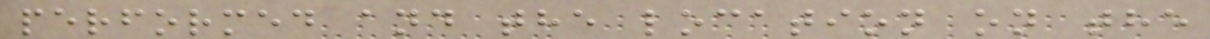performed and the location on the
